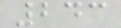243
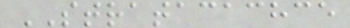STRATACACHCE
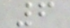6
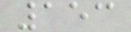153
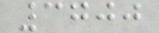3700
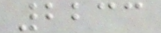2233
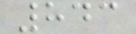843
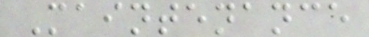Maintenance
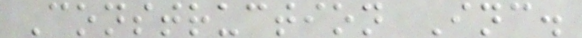Construction Inc.
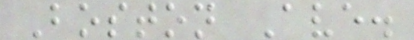Boston Ave.
